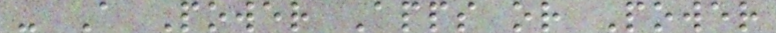- A Power Apps or Power
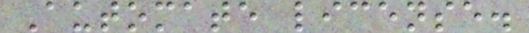Automate license.
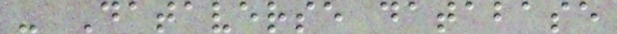- Dataverse database
